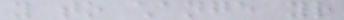you to change your
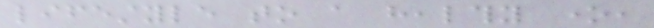lifestyle to a healthy one,
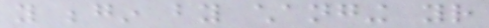you begin by changing your
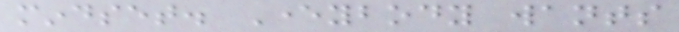mindset. Everybody wants
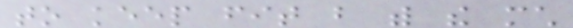to keep fit but with the much
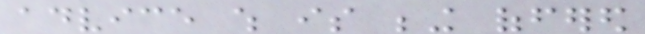advice which is being offered
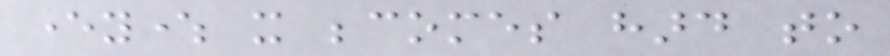everywhere it becomes hard to
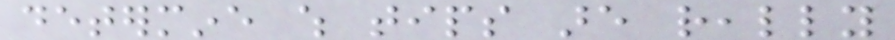determine which tips are really
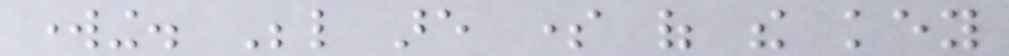working. Below are some of the key
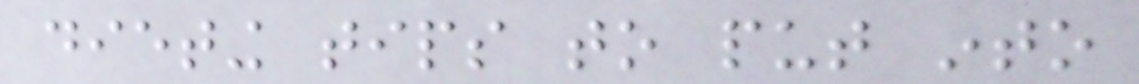dieting tips to put into
